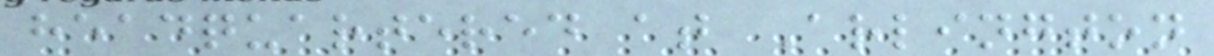headquartered at Arlington
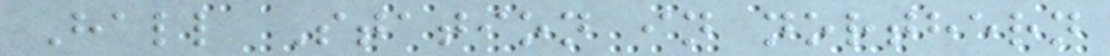Hall Station in northern
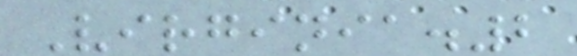Virginia.2
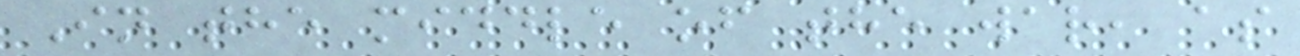In the middle of the war, as
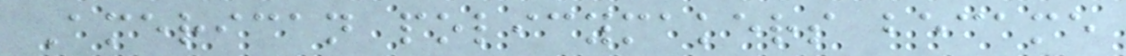American policymakers became
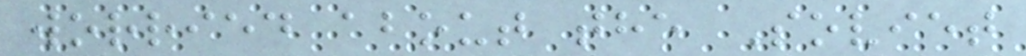worried about the Soviet
